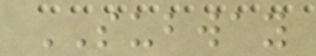SUBWAY
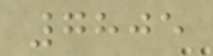7805
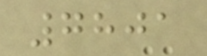7801
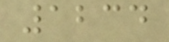1234
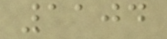1104
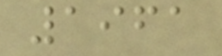1961
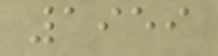1959
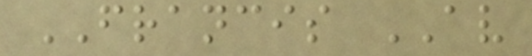FRANCIS AV
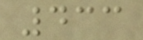433
